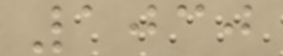1030
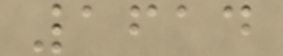1614
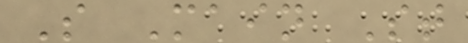S Main St
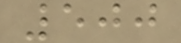500
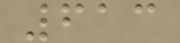613
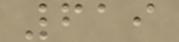619
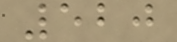520
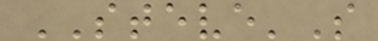STEVE'S
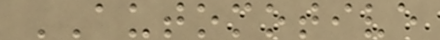AUTOMOTIVE
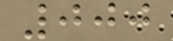000
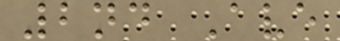2nd Ave
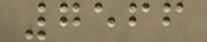7566
